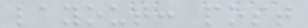layout: post
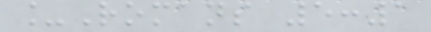_Romans 5:1
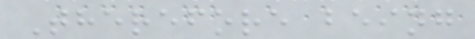Therefore being
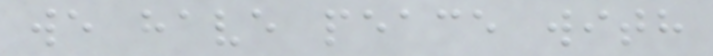we have peace with
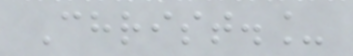Christ._
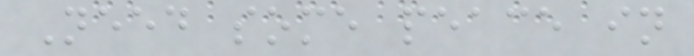Need some peace in
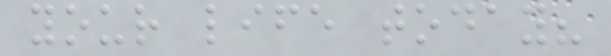your life today?
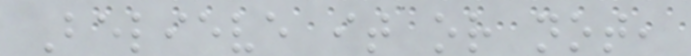Believe it or not,
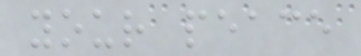your peace
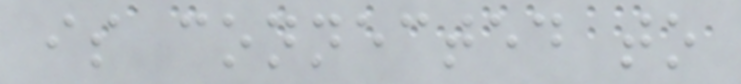is connected to
